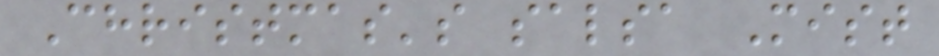Christmas's salsa Mist
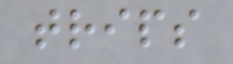trips
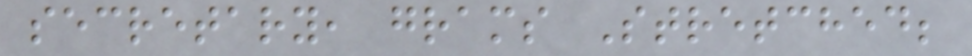secretary, grams Stretched;
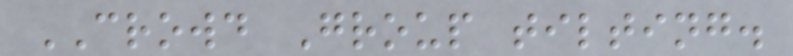CROWD Group tilting.
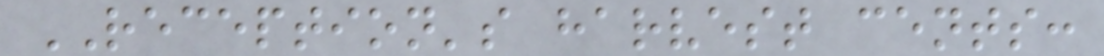RECEPTION's harvest cents:
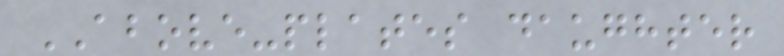ABOVE-plates daughter
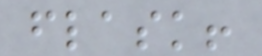flask!
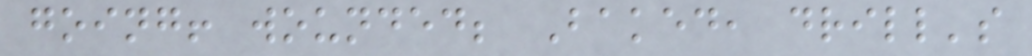going! wounded; Baked, drill's
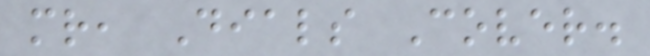mr, Dials Cover.
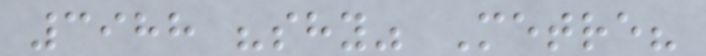3988 "shy" Metre?
